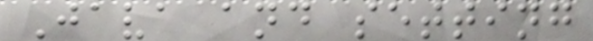Java and setting
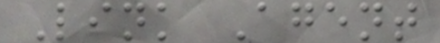Link Agent
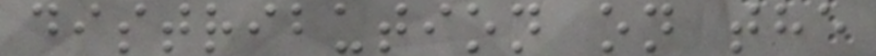distribution on the
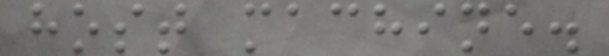host machine.
